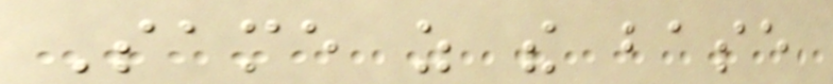Same as the base
